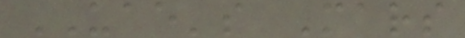UAE's Mars
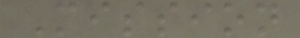Mission
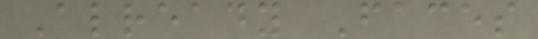Already Faces
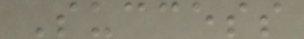Success
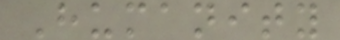Humanity
